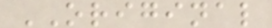ORIGINAL
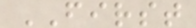FIRST
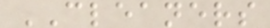CLEANERS
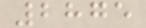2875
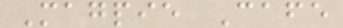Magpie Cafe
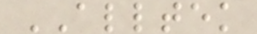ALLTEK
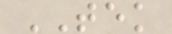TEK
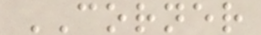CORNER
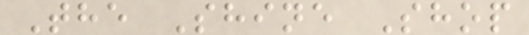The Shine Shop
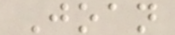Joan
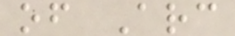of Arc
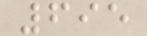695
